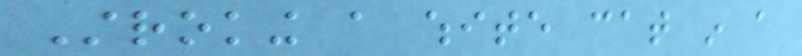Stroking a white cat in a
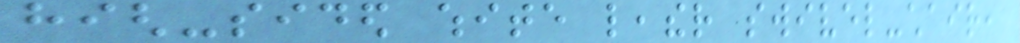high-sided white leather swivel-chair,
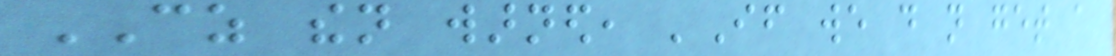CZ then warned, 'If we do not get a
